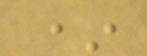*
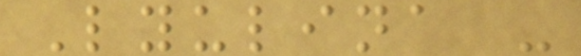Lyulina -
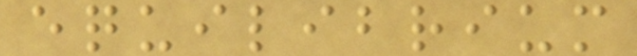equilibrium
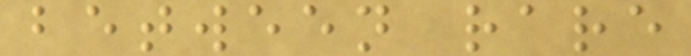between rare
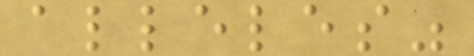alleles"
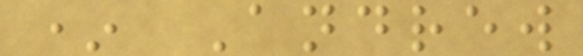* Andrew
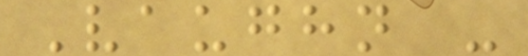Vaughn -
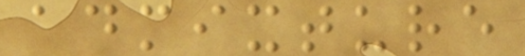admixture
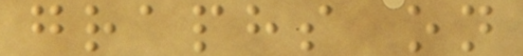graphs on
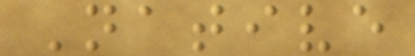Native
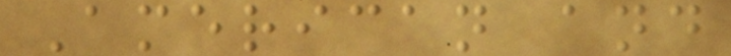American and
